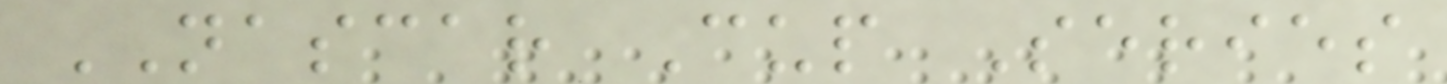NASCAR Cup Series
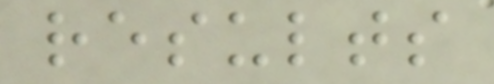results
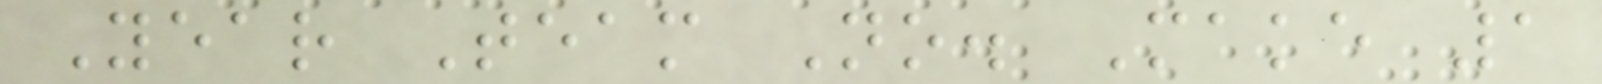Year Team No. Make 1
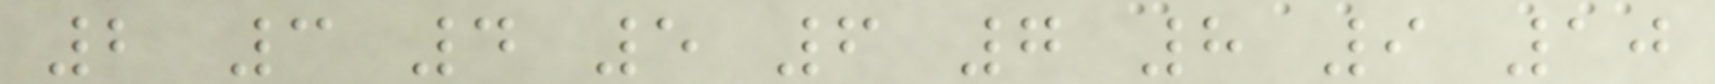2 3 4 5 6 7 8 9 10
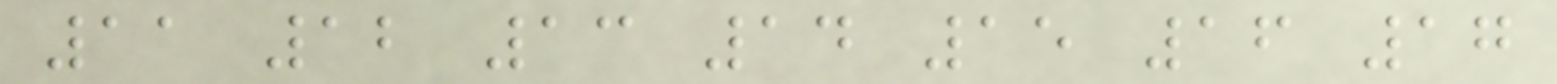11 12 13 14 15 16 17
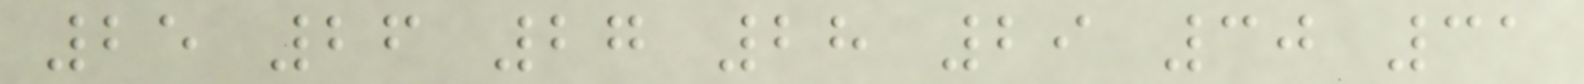25 26 27 28 29 30 31
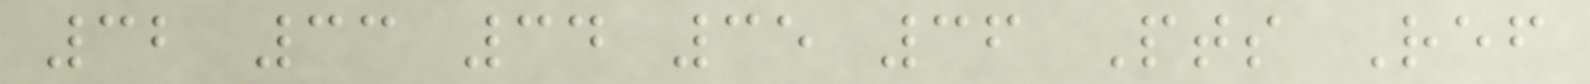32 33 34 35 36 Pts Ref
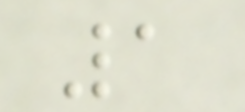1
